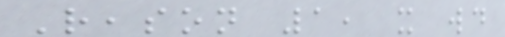Reason 1, it would
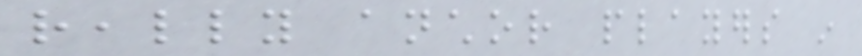really anchor players in
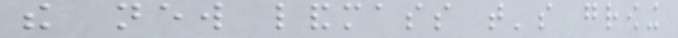the new landmass that's growing
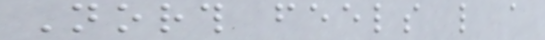North feels like a
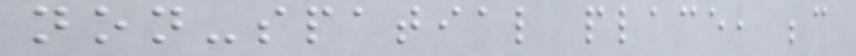non-spatial place, because
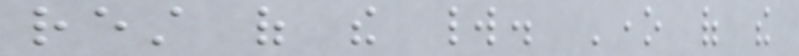rest of the world. One of the
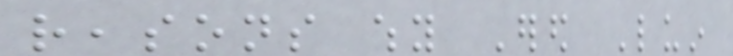reasons why Ered Luin
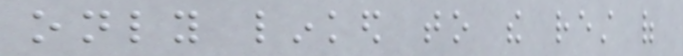only linked to the rest of
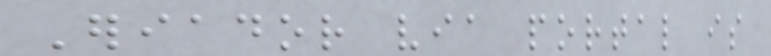Eriador via portal is
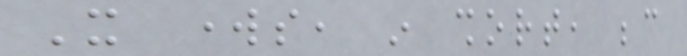It works, in short, because
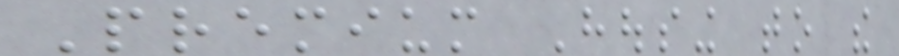Premium Housing to the
